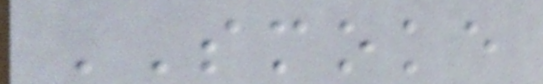SMOKE
